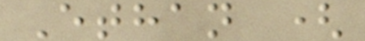Ethan (
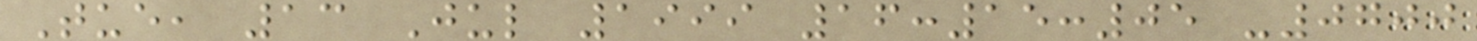Tue, 13 Jul 1999 16:15:05 -0700
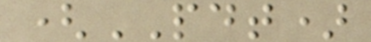(PDT)
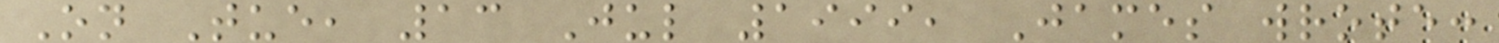On Tue, 13 Jul 1999, James wrote:
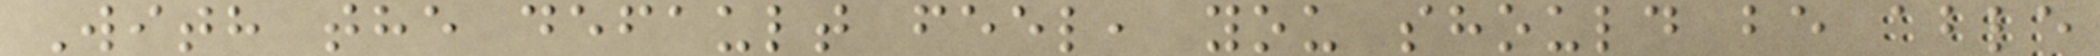With the default feel, you should be able
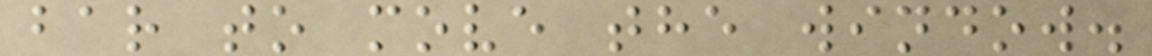bar to move the window.
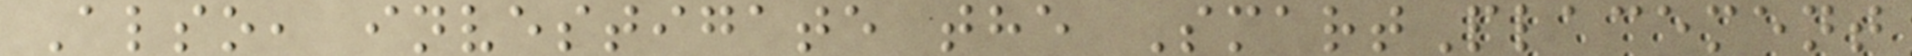Also, investigate the SmartPlacement
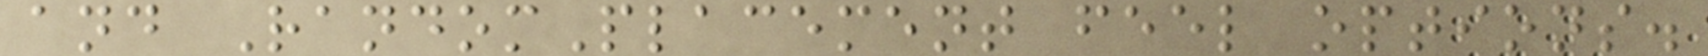and RandomPlacement feel options.
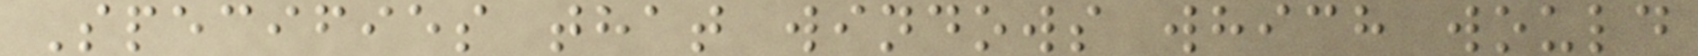Specifies that windows which would
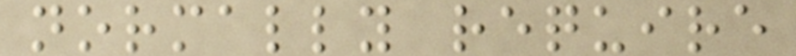normally require
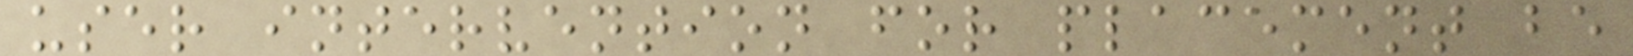user intervention for placement be
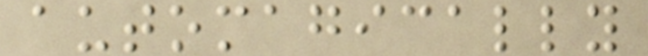automagically
